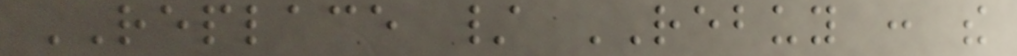REPLACE / REBUY : the
